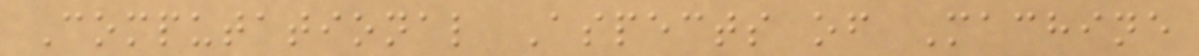Computational Aspects of Machine
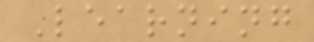Learning
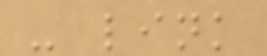- link
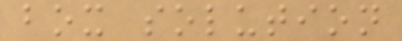box solution
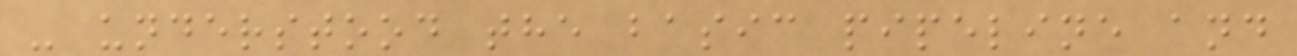- understood the basic pipeline and
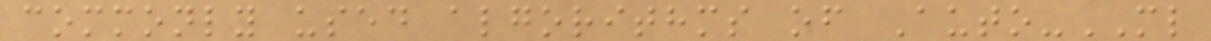commonly used algorithms of Auto-ML
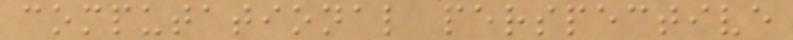computational perspective
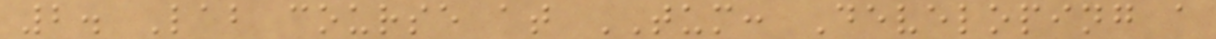2. Lab course at TUM: Developing a
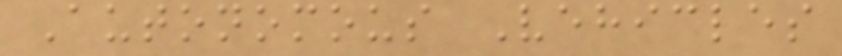Autonomous Vehicles
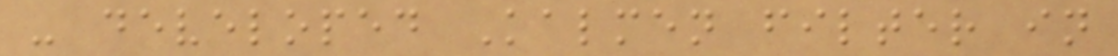- developed Kalmen filter in
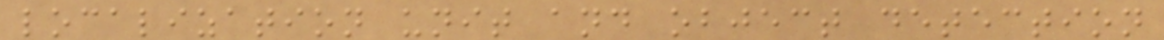localization unit and object detection
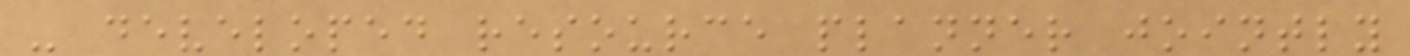- developed resource planner jointly
